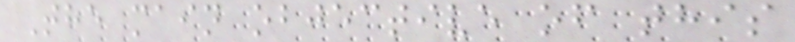The main objective of this
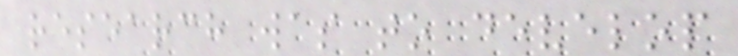research was to develop
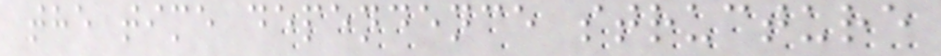the time dependence structure
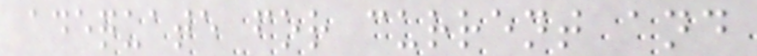adequate for current and
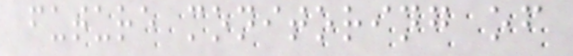future monitoring of
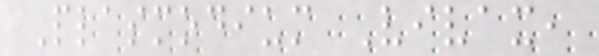Plasmodium Vivax,
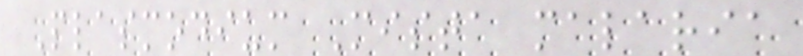Plasmodium Mista malaria
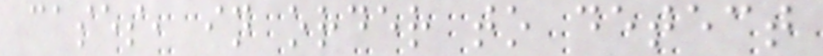cases, in order to detect
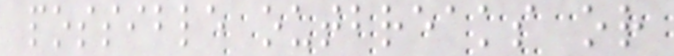possible outbreaks or
